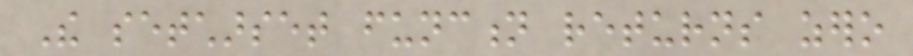The setcharset function returns zero
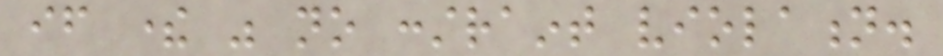if there was no constraint violation.
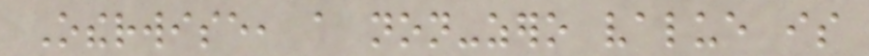Otherwise, a non-zero value is
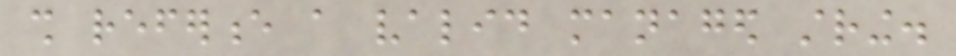shall reference a valid managed string.
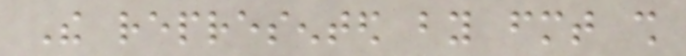The represented by fmt shall
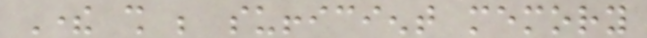There shall be sufficient memory
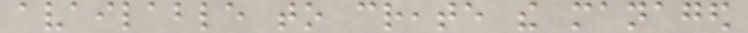available to create the managed
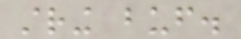string buf.
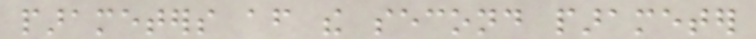parameters after the second parameter
